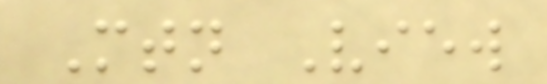Mtn View
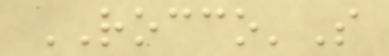ROCCO'S
